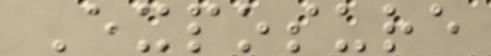Exposure
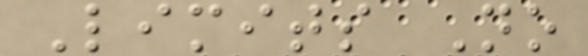Limits No
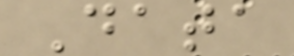Data
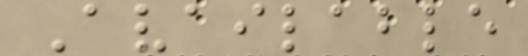Available
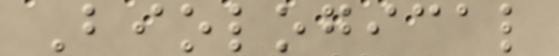Biological
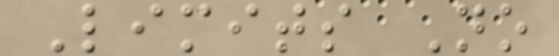Limits No
